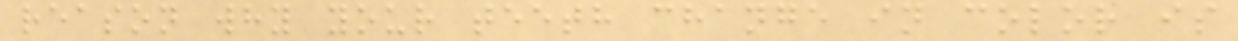reason why your teeth change in color is
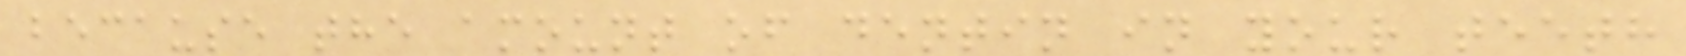because the amount of dentin in your teeth
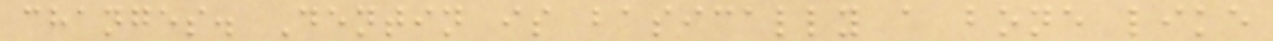changes. Dentin is basically a bone like
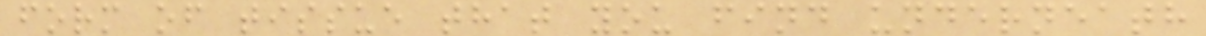form of tissue that you find underneath
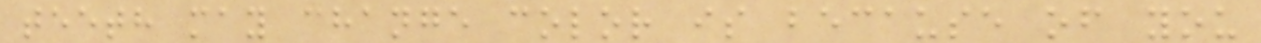teeth may change color is because of you
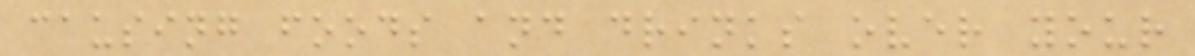causing foods and drinks over your
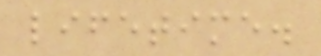lifetime.
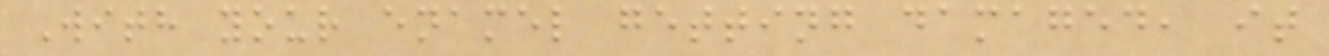With your enamel getting damaged, it
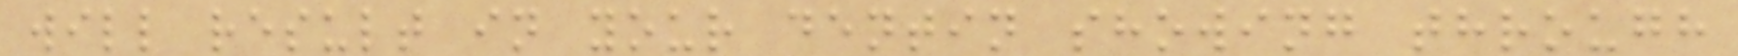will result in your dentin showing through
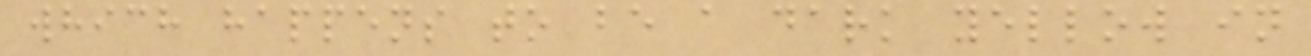which happens to be a dark yellow in
